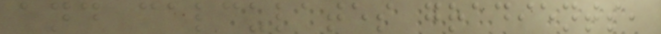and calculates gradients,
